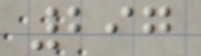297
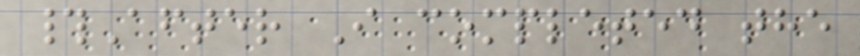#After I completed the
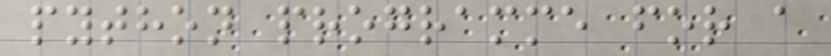python programme for a
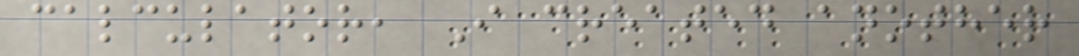calculator, I created another
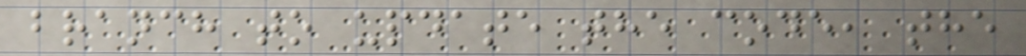branch to update the code, the
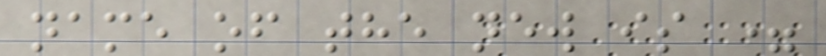name of the new is =
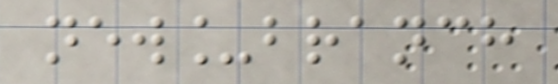new_branch
